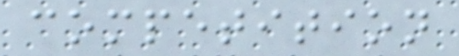competition
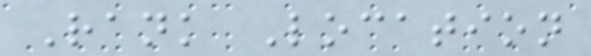Rank Location
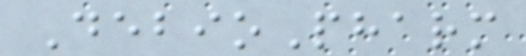DebioPharm
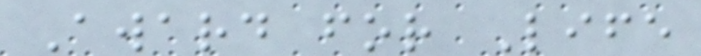Award for Life
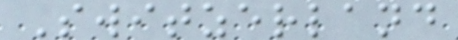Switzerland
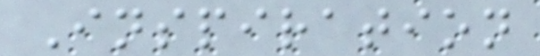Inspiration
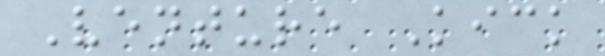Venture Kick
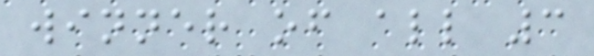winner of all 3
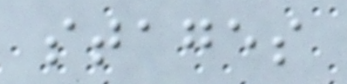stages
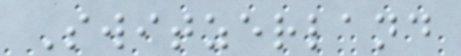Switzerland
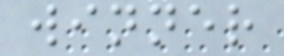winner
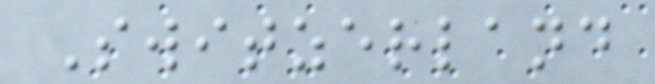Switzerland
